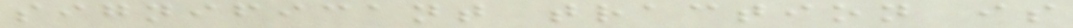significant traction is
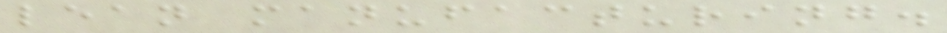lean manufacturing.
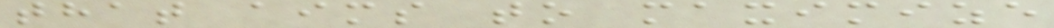that aims to maximize
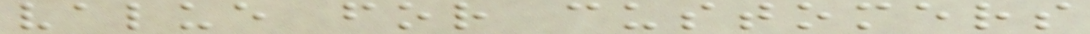value for customers
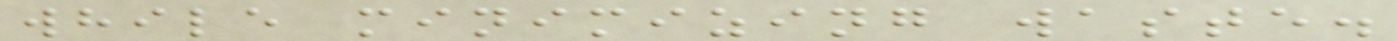while minimizing waste.
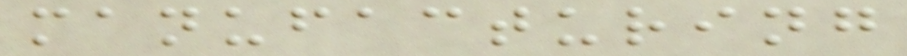manufacturing
